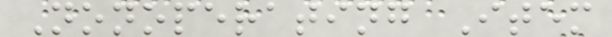Nonoperating Item
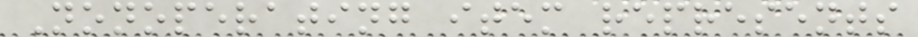Nonoperating item represents
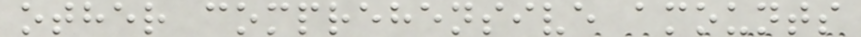other comprehensive amounts
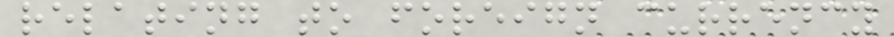relating to foreign currency
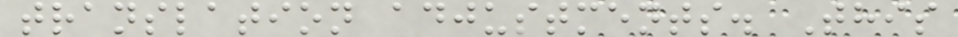translation adjustments. This
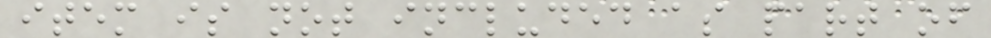item is not included as part of
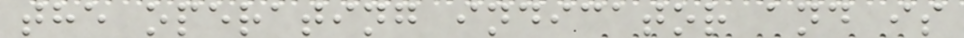the operating indicator and is
